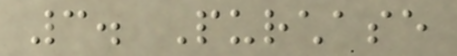3. Purchase
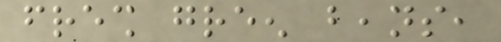fresh green beans,
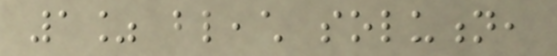1% bleach solution,
